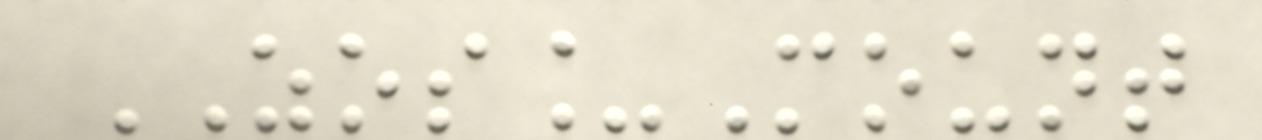ZOS_Mount
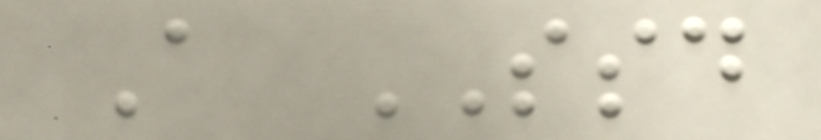A SSD
